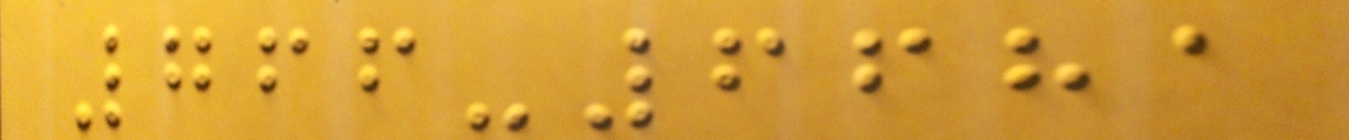766-6681
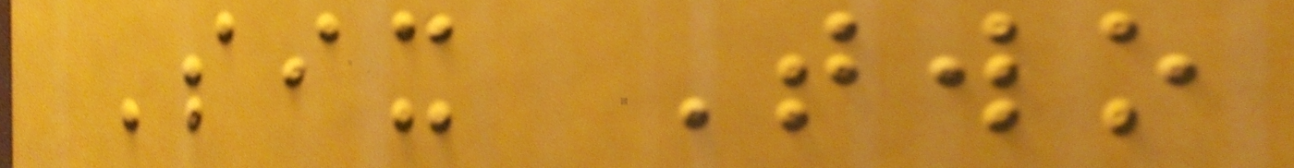Six Two
